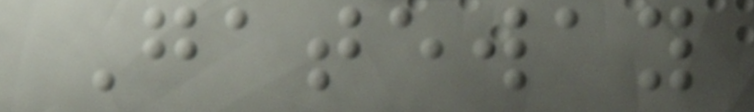Gateway
